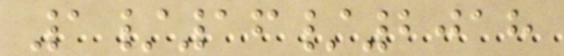1/16/2018
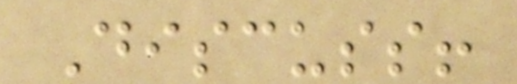Discuss!
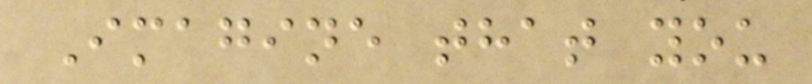Imagine that you
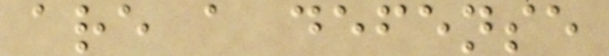are a defense
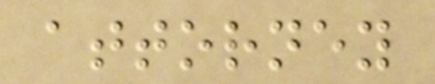attorney
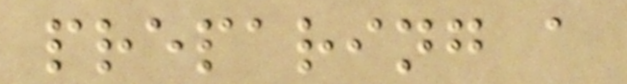preparing a
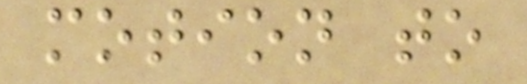motion to
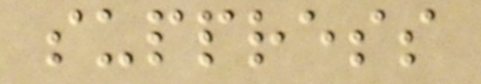suppress
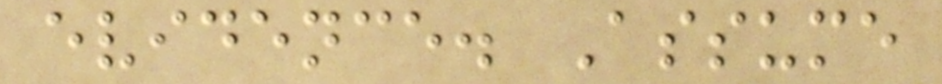evidence. Assume
